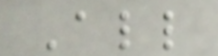All
